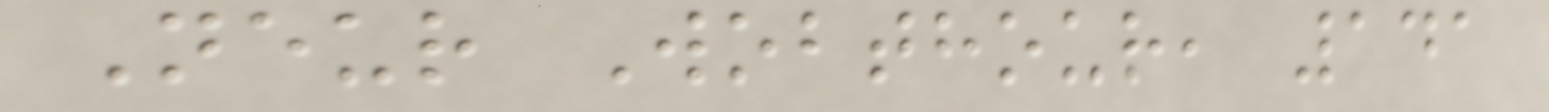Neur Wobthour, 141
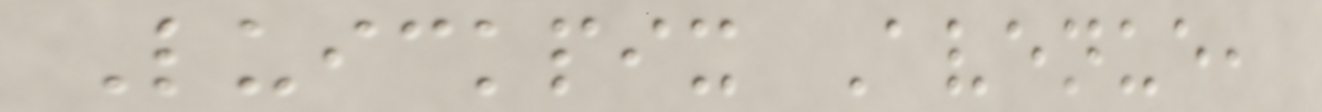Luickpix Avenue,
